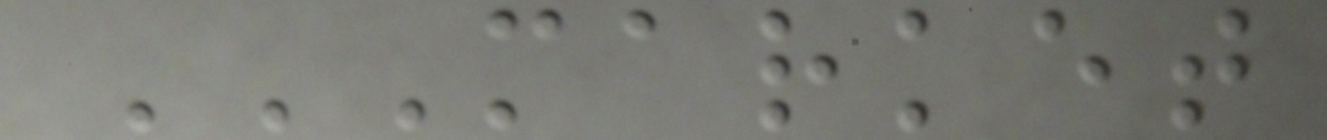MARKET
